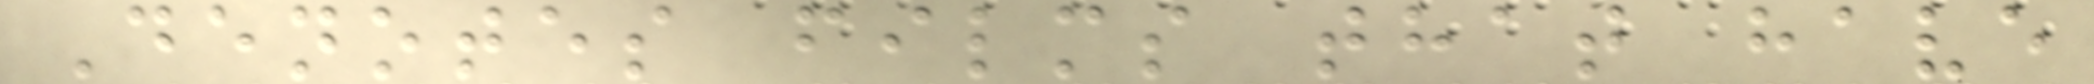Denotes films that have
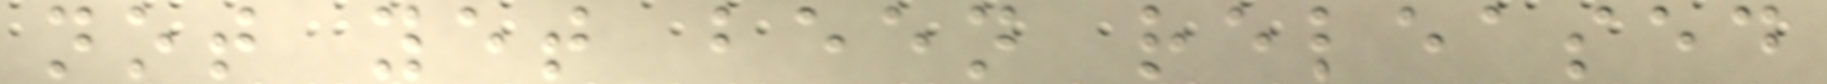not yet been released
